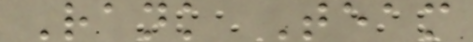Rank Team
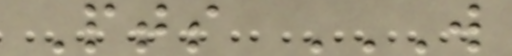Pts W
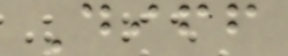Diff
